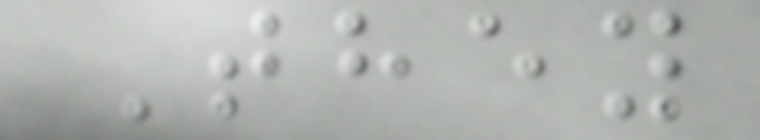They
